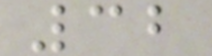32
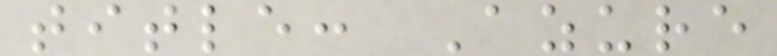title: Azure
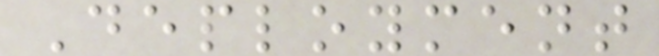Deployment
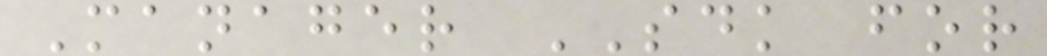Manager SDK for
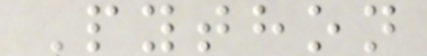Python
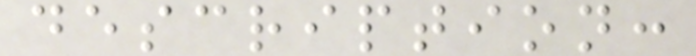description:
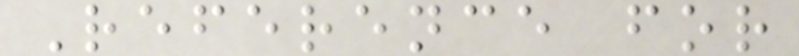Reference for
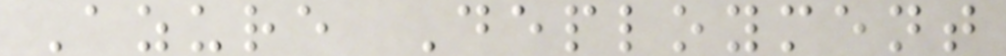Azure Deployment
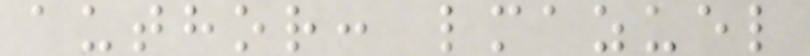author: lmazuel
